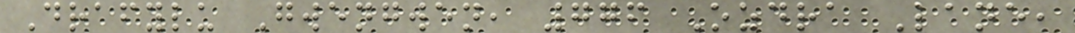Drafylu Gwengwen, 776 Ozdra Lane,
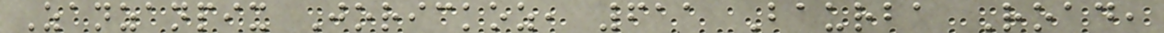Zanzanpix Jorickoz, 611 Baurba Road,
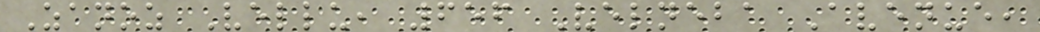Zanoz Vellu, 656 Velneba Avenue,
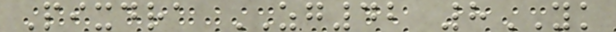Pixdra ZG42 8YK
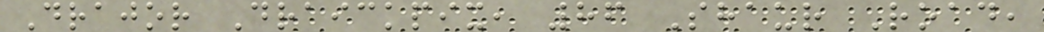Drajor Draickpix, 86 Shaur Road,
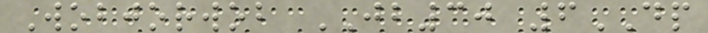Wobjorwob JB30 6DP
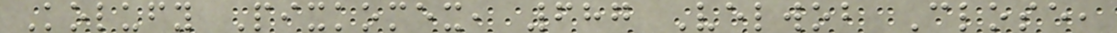Kolufy Pixkomex, 687 Velwob Close,
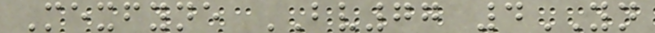Mexfyne BV77 4YN
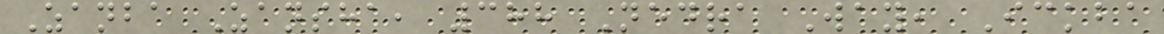Zanba Zansha, 388 Nedra Way, Ickba
